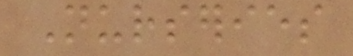Nurseries
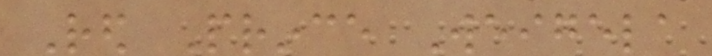Red Prince Weigela
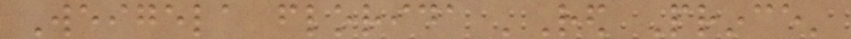Weigela florida 'Red Prince'
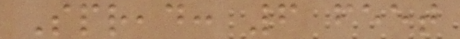Spread: 6 feet
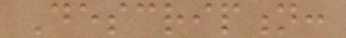Description:
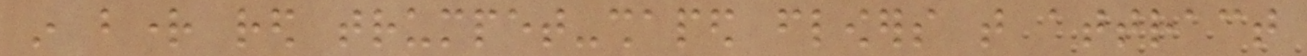in bright red trumpet-shaped flowers that attract
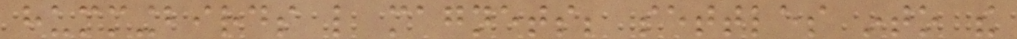hummingbirds like magnets; settles into the
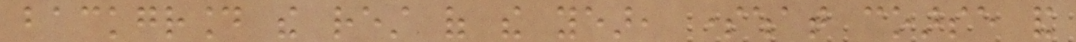background the rest of the year, somewhat coarse and
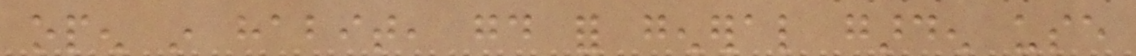open in habit, good for general garden use
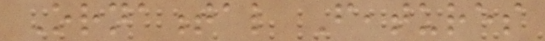Ornamental Features
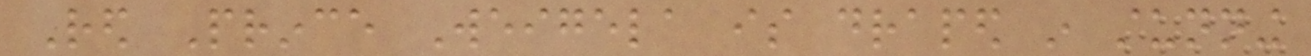Red Prince Weigela is draped in stunning
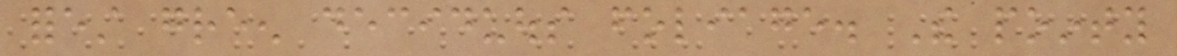forest green deciduous foliage. The pointy
